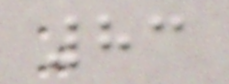83
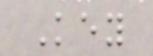Key
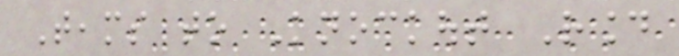Teams to Knockout Round
